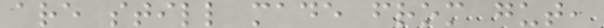are still made from gut,
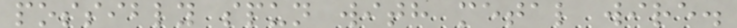possibly spun with metal wire.
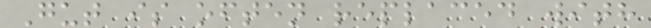Gut is often replaced with
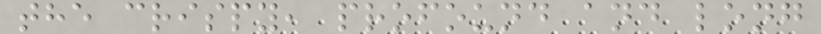the crispy, profound and long
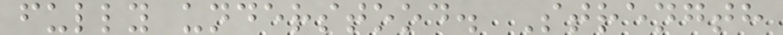fully understood. Strength
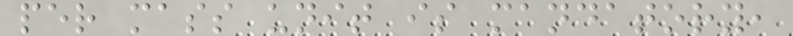per mass unit is mandatory,
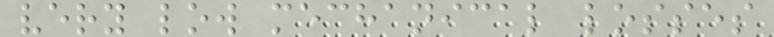very low mechanical losses
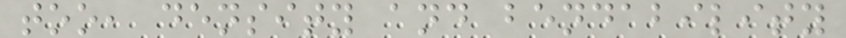too, density and bendability
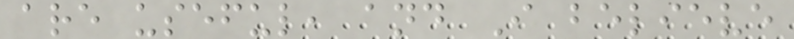are useful, and I believe
